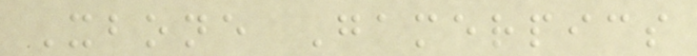Xbone Gamerpics
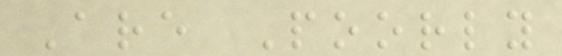Are Poorly
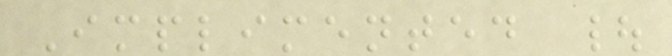Implimented |
